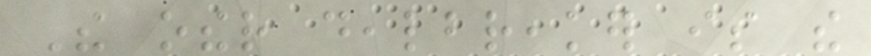The other dealbreaker is the
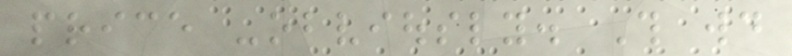price -obviously. This would
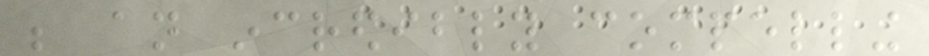be an incredibly compelling
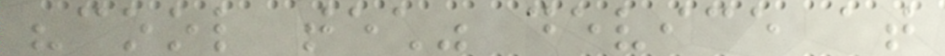"cool tech" device at
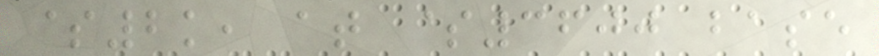$2k, at $3600 base
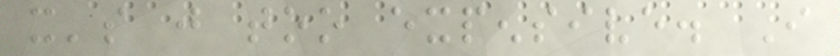it's just too expensive. I
